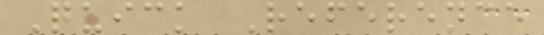Quick Reference
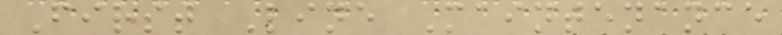First Line Maintenance
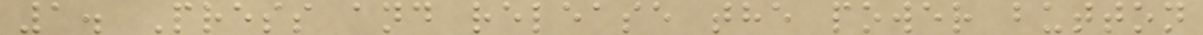1. Press and release the power button
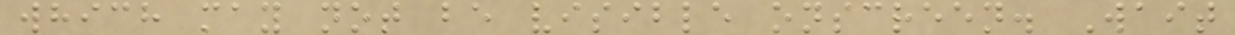which may not be visible onscreen. Wait
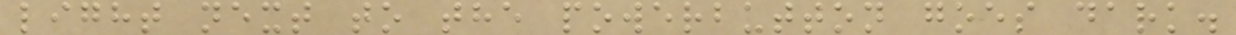light next to the powerbutton goes dark.
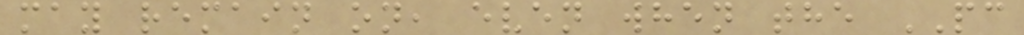may remain on, even when the PC
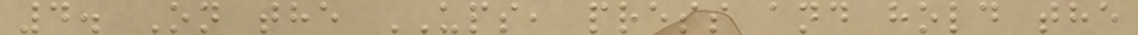4. On the UPS, press and hold the
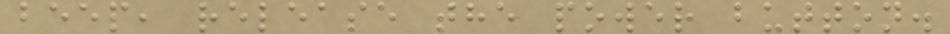beep, release the power button.
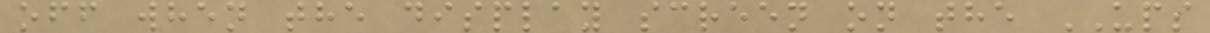off when the display screen on the UPS
